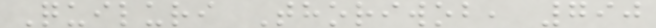Quiluri Thoriwob, 790
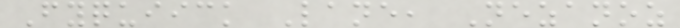Fyquiick Lane, Nezanoz
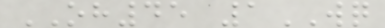OH45 1WQ
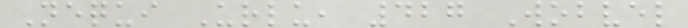Nequi Urlu, 427 Wobvel
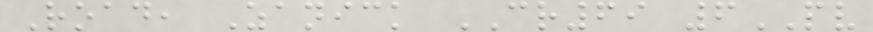Road, Zanick CR69 6PV
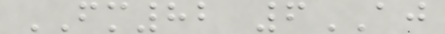FM82 6AJ
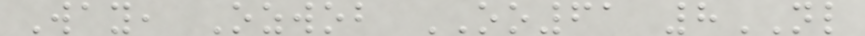Way, Ozwob OO61 8NL
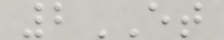2ET
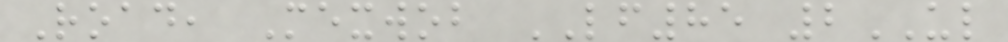Road, Mexwob LF85 2UL
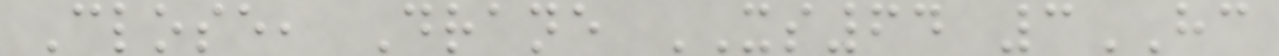Close, Drane XS64 3HC
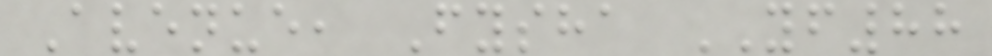Avenue, Fysha YF88
